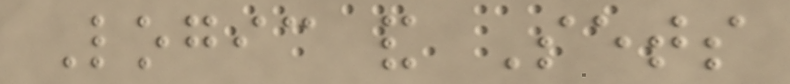Logic and Sets
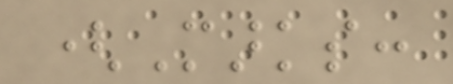(Marks:
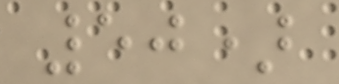50)
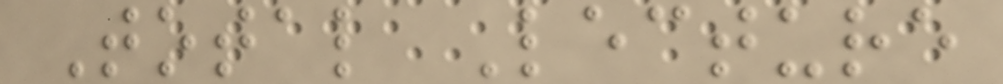Total Lecture
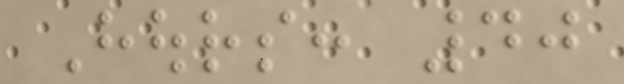Hours: 40
